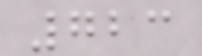723
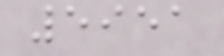5951
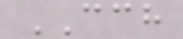CCH
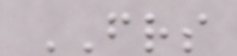FRS
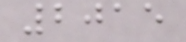2015
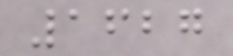1627
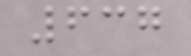637
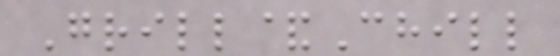Grill&Chill
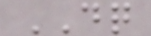DQ
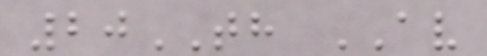20TH AV
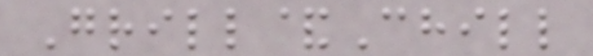Grill&Chill
